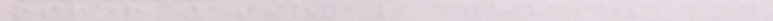other national agencies and
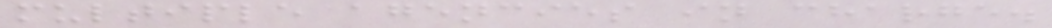multiple agencies in charge.
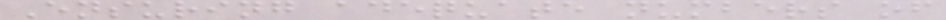Ensuring adequate numbers of
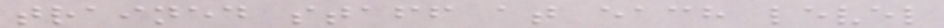trained staff at each level
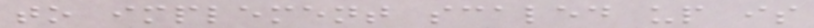to implement scaled up is
